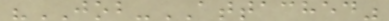"JOB-ATTACHED"
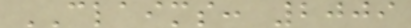CLAIMS: 2009
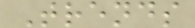Trends
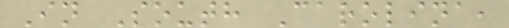In South Carolina,
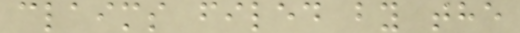claims filed by the
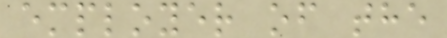employer of the
